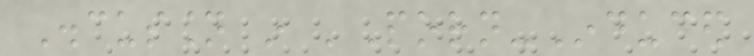Discussion in 'Porn-Induced
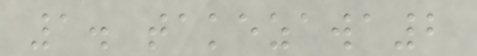1. takezawa2
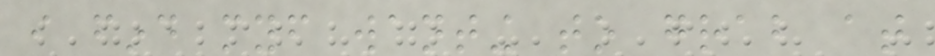i find myself wanting to grab at
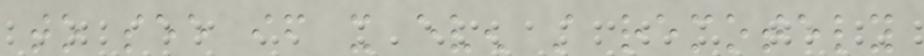to see if it even still remotely
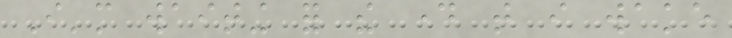I'm waiting for the day that i wake
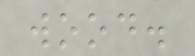wood.
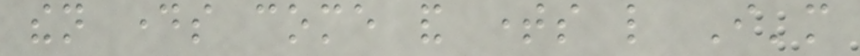then days come and times like I'm
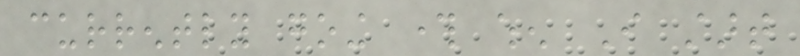currently going through when I start
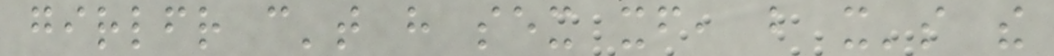girlfriend can't have sex itself, but it's the
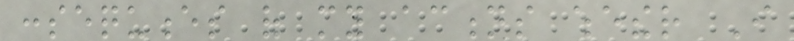consequences of my actions whether I
